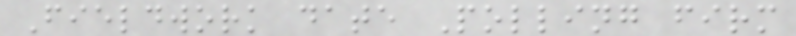Fieldwork date Polling firm
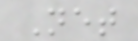Net
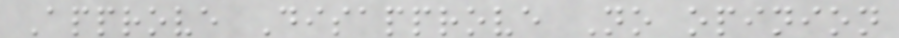Approve Disapprove No opinion
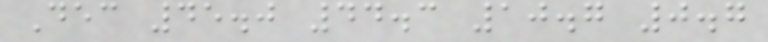Dec 45.0 44.3 10.7 0.7
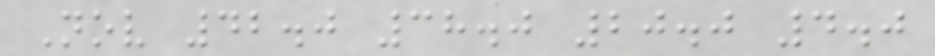Nov 42.0 38.0 20.0 4.0
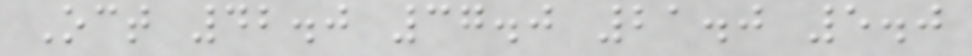Oct 42.0 37.0 21.0 5.0
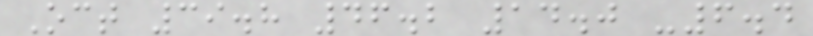Oct 39.8 46.2 14.0 -6.4
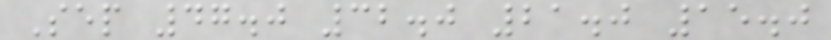Sep 47.0 32.0 21.0 15.0
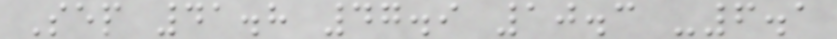Sep 41.8 47.9 10.3 -6.1
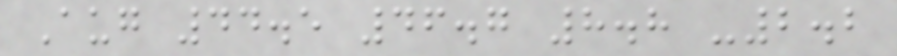Aug 44.5 46.7 8.8 -2.2
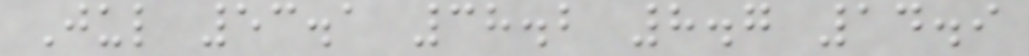Jul 53.1 38.2 8.7 14.9
